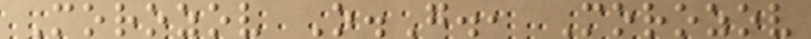Morozov O.G., Morozov
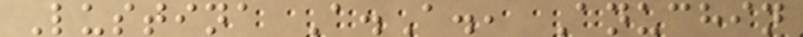Lustina A.A., Anuchin
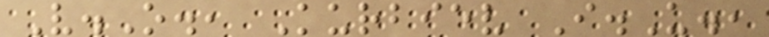V.O., Kurbiev I.U.,
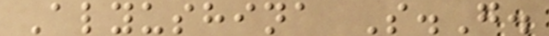Alyushina S.G.
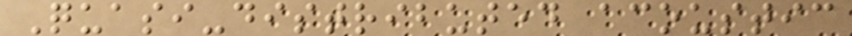Quasi-distributed acoustic
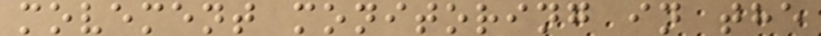movement monitoring in the
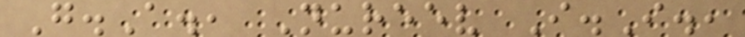G.A., Nureev I.I.,
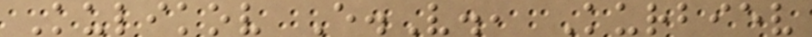Kulikov E.V., Kurbiev
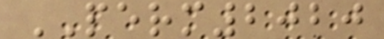PERM2020
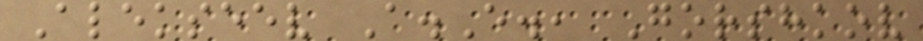Alekseev A.E., Gorshkov
